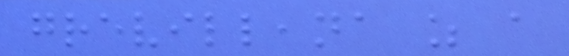grevilleana as a
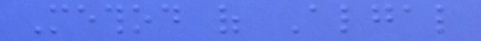Method of Algal
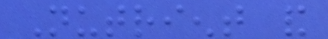Nutrient and
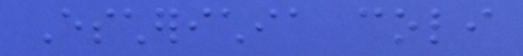Escherichia coli
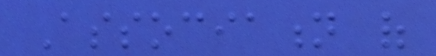Association of
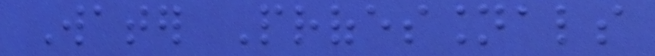Water Professionals
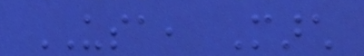USA, March
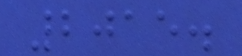2015.
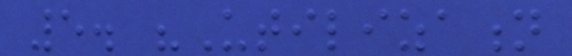5. "Utilization
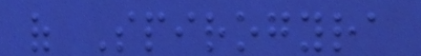of Spirogyra
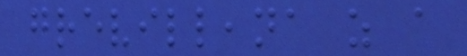grevilleana as a
